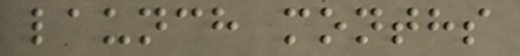launch months
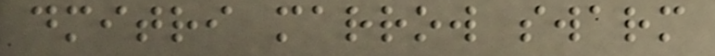dmitri marrow swarm
